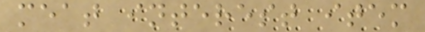meat interest item
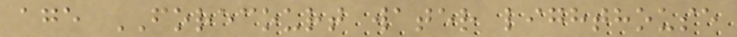age FORECOURT water lighthouse
